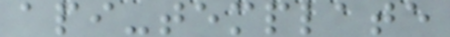api-template
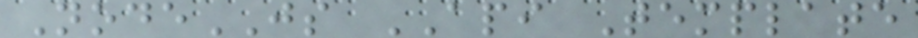NodeJS API Template
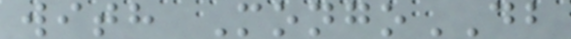with MongoDB
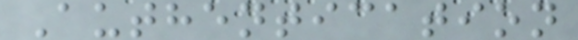Authentication
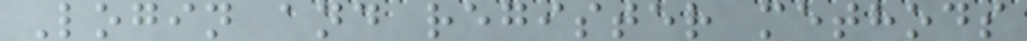Login and register methods
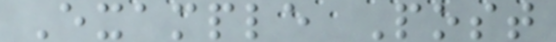Example Post
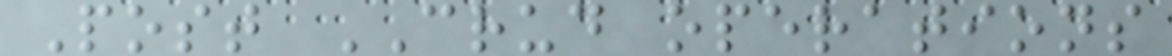Post CRUD operations
